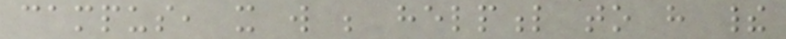campus, it will be helpful to have their
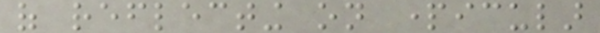of reflecting on particular
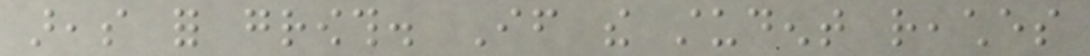areas for growth. If the student reaches
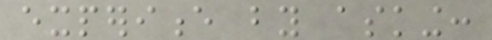experience by asking:
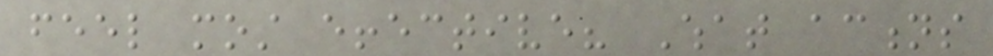feel most effective? What actions
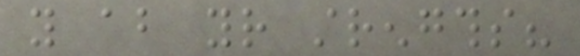you about your strengths?
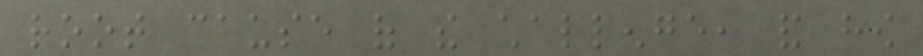root cause of the challenge, and how
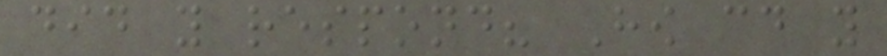did you respond? How could you
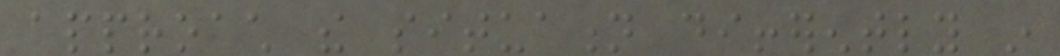approach the situation differently in
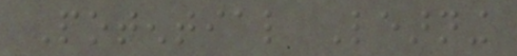Potential Learning
